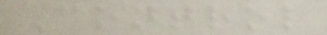Control
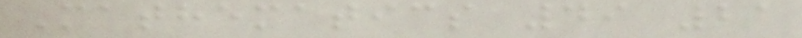Mathematics 49 21
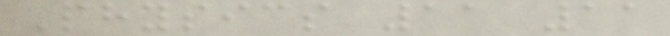Physics 11 11
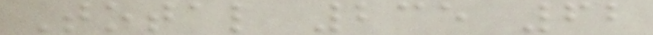Total 235 62
